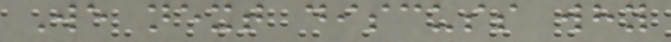We next discuss why
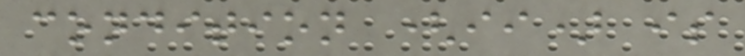condition (ii) is
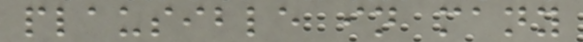plausible in many
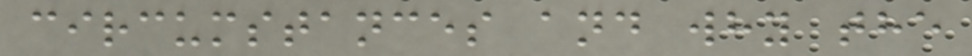circumstances and why the
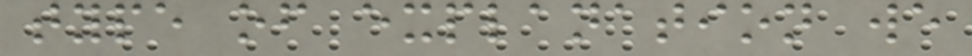type of explanation we
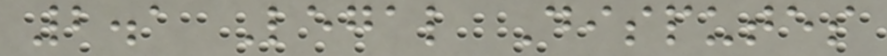2.1 Legal Disputes
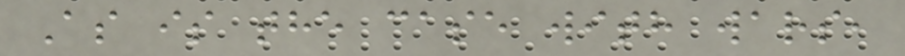As is the case with wars,
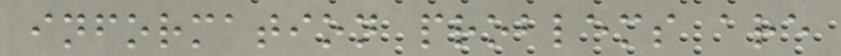information problems are
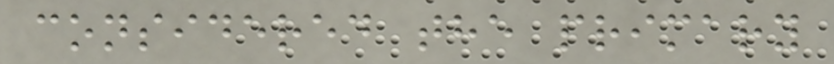considered the primary
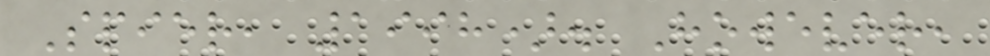Spier, 1998). However,
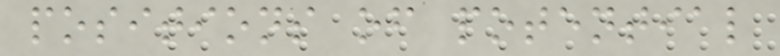positions of potential
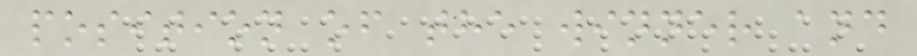position of the winner and
